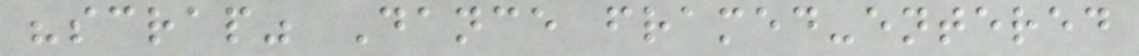"scrap" Dance framed-entered
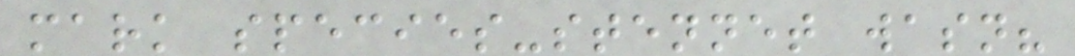mark species-stennet wasn?
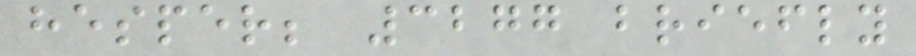hesper; 3277 briefly
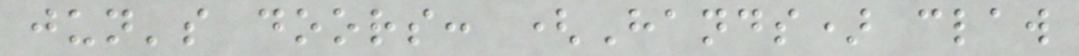jun's doors: (Hands) claw
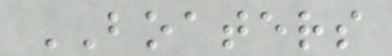BOATERS
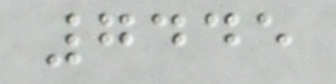7445
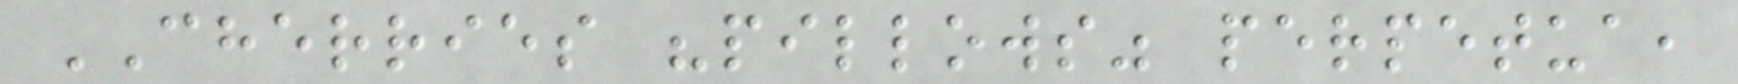CHERRIES "pillows" perpetua,
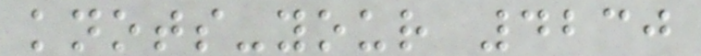knots-your 4230
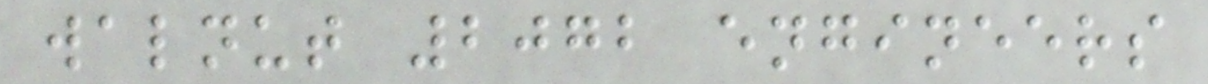walnut 2072 engineers
